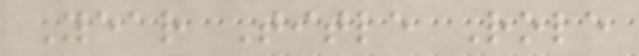Year Title Role
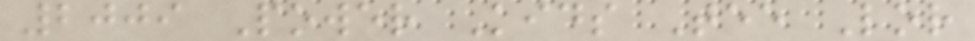2009 Power Kids Tee Lor
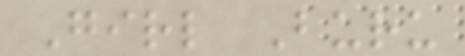Girl Buru
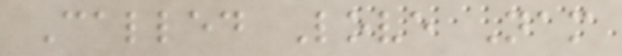Called Love Nam
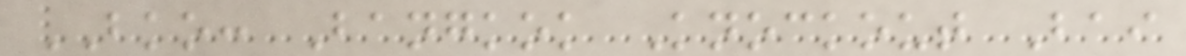BKO: Bangkok Knockout Bai
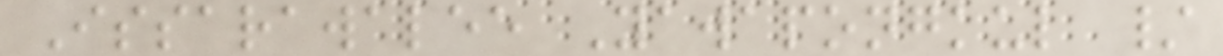Issarawalee Yawapongkul /
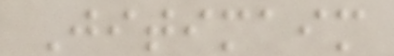Jitimaim
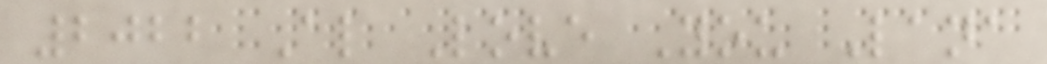2022 Al Love You Lana
